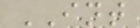INT
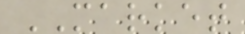MARKET
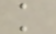k
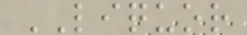LIQUOR
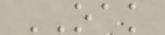OAK
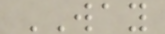WAY
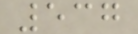537
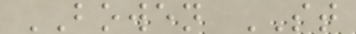BOWEN ST
